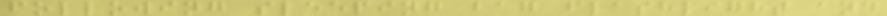following sleeping bag flashlight and
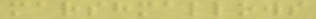marshmallows
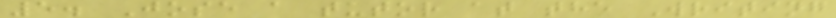5. Jose a tutor at the Writing
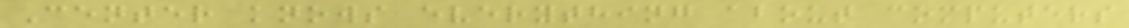Center knows everything about computers
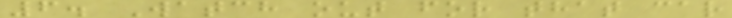6. Watch out for that car
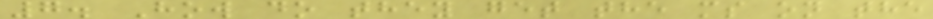7. How do they get the ms on the
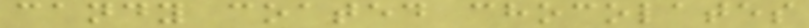candy coated chocolates
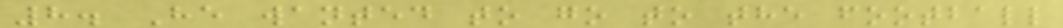8. He wanted to go to the football
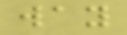way
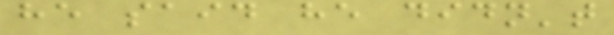he said he didn't
